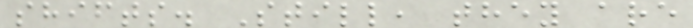shifts. Still, they are
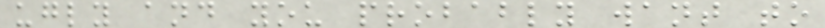ugly and you probably want to
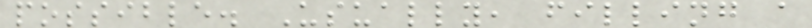possible. Usually, filling a
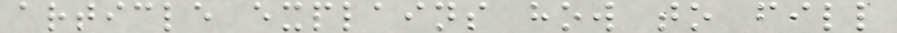article explains how to fill
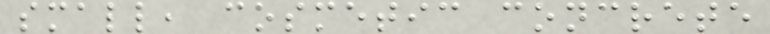small, cosmetic concrete
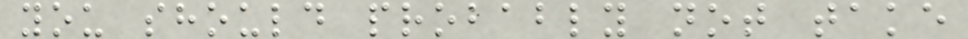you should probably not take
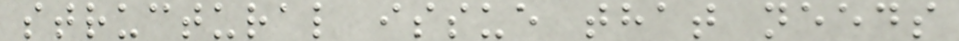structural issue that needs
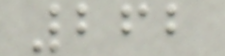262
